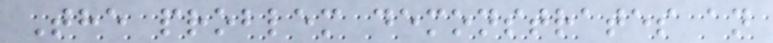The problem demonstrates an
